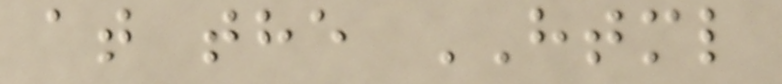at the HTML
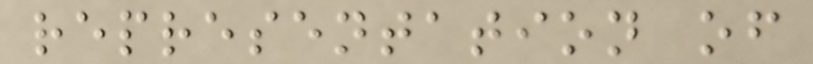representation of
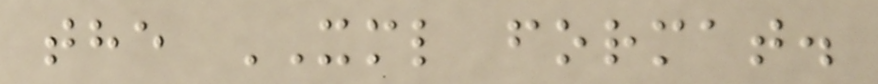the XML format.
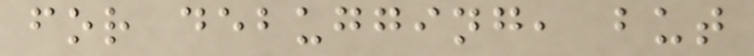for debugging, but
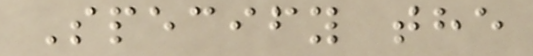Specify the
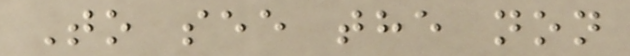To see the non
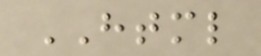HTML
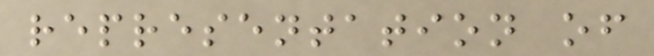representation of
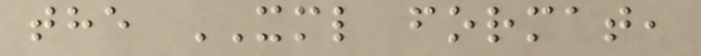the XML format,
